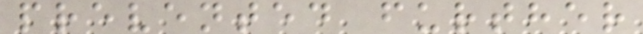prevented further
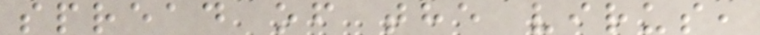spread of the virus,
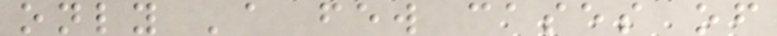only 'a few cases of
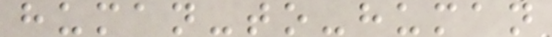human-to-human
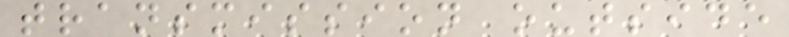transmission outside
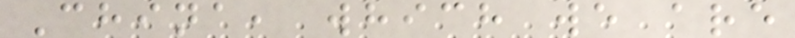China, which we are
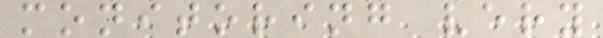monitoring very
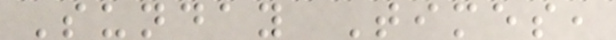Sunday Times,
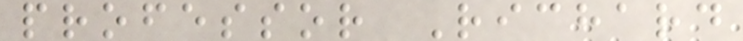professor Richard
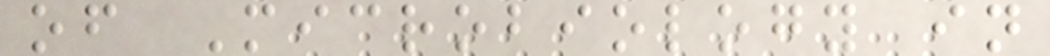of Microbiology in
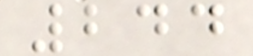244
